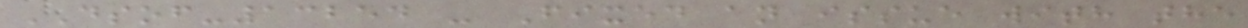DSOF-13254 - Fixed an issue with the
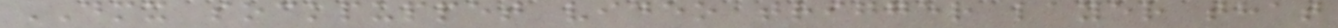DMX sockpuppet video trigger layer that
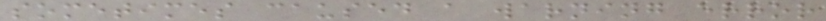sometimes caused a warning error
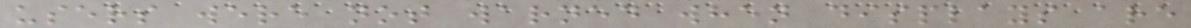users were not warned when displays are
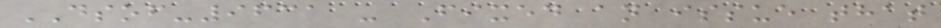DSOF-9631 - Fixed an issue that
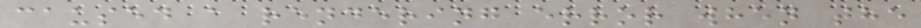caused a rendering error when the
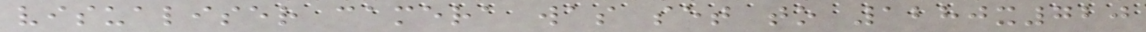visualiser camera was set to 1280x720
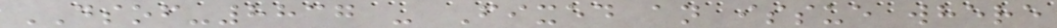DSOF-8837 - Fixed an issue where
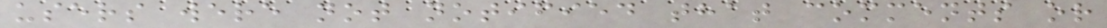users were not notified that comments or
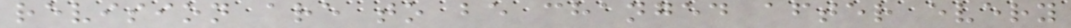revision are to be changed after every
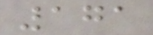171
